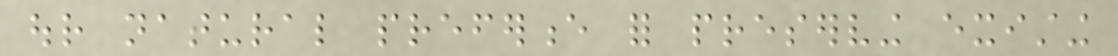our natural preference for preserving existing
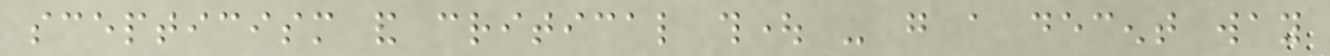scepticism and critical thought - go a decent way
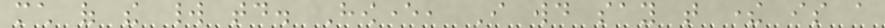much of the world today. However, I would say that there is a
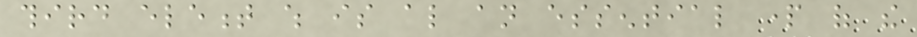third element which is also an essential part of the
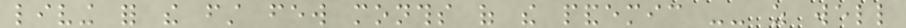living for the first few months of the pandemic -- as well
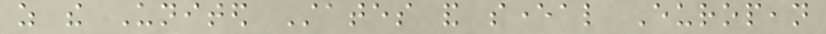as the United States and several European
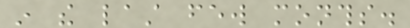in the last few months.
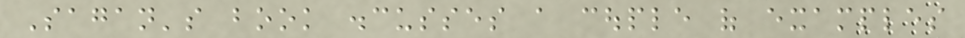Sagan's book discusses a couple of examples
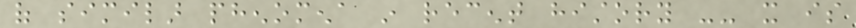of similar phenomena in recent history -- it is
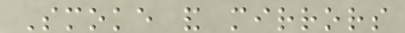Smoke and mirrors
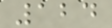124
